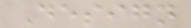Design
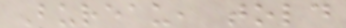Bureau, told
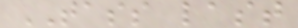TASS last
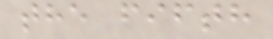the fifth
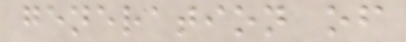generation of
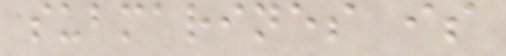submarines is
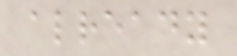already
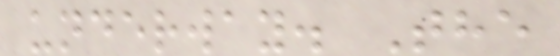underway. The
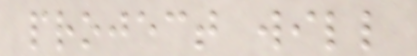project will
